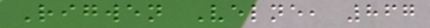Rigwen Velne, 867
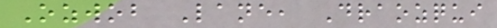Ozwob Lane, Draozqui
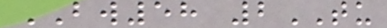BW58 2TU
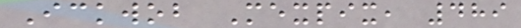Ickwob Mexpix, 489
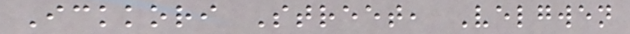Ickkori Street, Velgwen
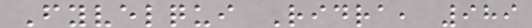Fyvelqui Ridra, 989
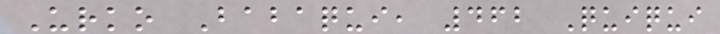Urko Babaqui, 462 Quiqui
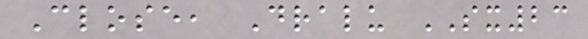Close, Dralu SX23
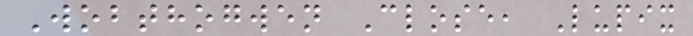Wobthogwen Close, Lupix
